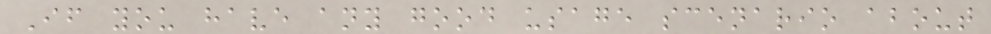If you have any good usage scenario about
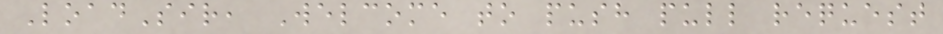LoadSir, Welcome to push pull request
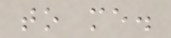to me.
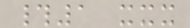#1 xxx
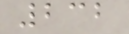232
